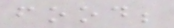food;
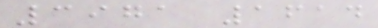3971 1614
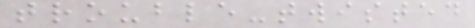trouble-twisted
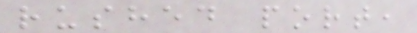rushed port,
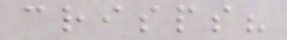crisps?
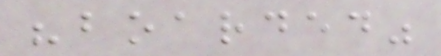"boarded"
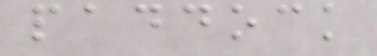paddock
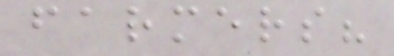farmers?
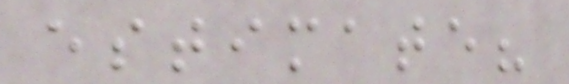estimate?
